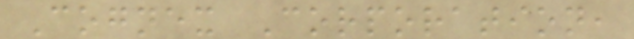Cognex Corporation,
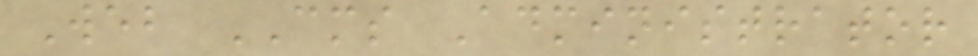Web CMS Administrator
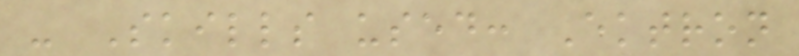- Skills used: Ektron
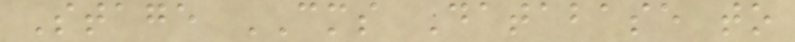Stage CMS Database to
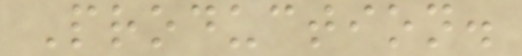Production.
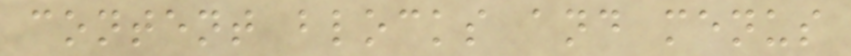content blocks and menus
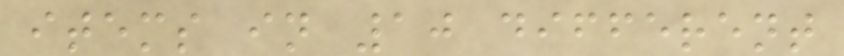items in 10 different
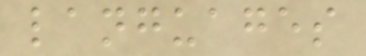languages
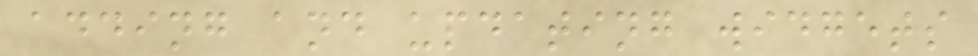adding and updating widgets
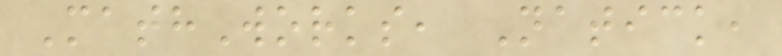MathWorks, Natick,
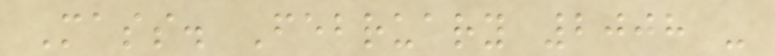Mass. February 2008 -
